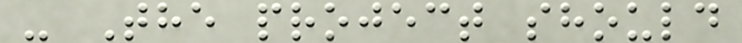- The project should
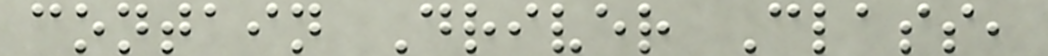contain Driver Class,
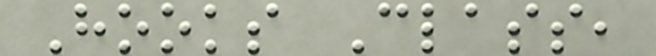Hooks Class,
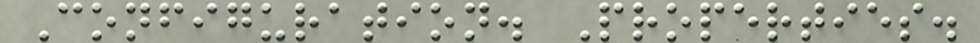Configuration. Properties.
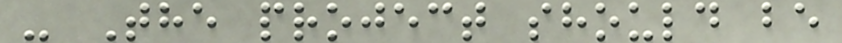- The project should be
